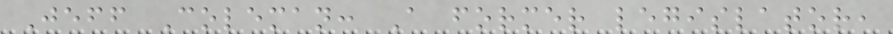Jeff Coleman: A former legislator,
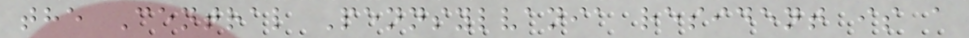the Central Pennsylvania resident is a
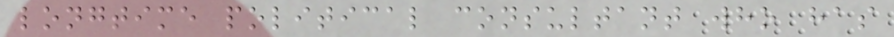longtime political consultant who has
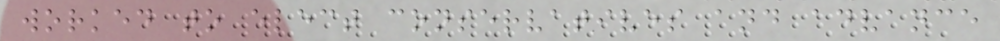worked to elect conservatives and advance
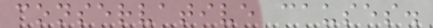conservative causes.
